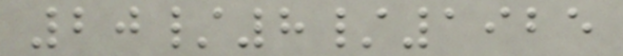20/8/1925
